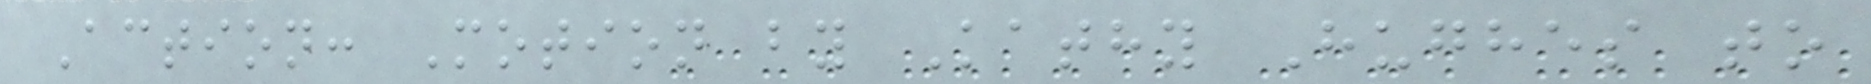Action: Motion by Kathy Hughes to
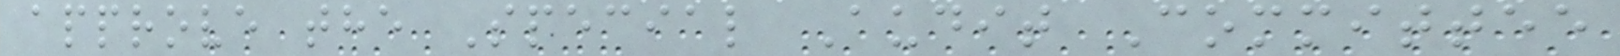approve the Special Audit Committee
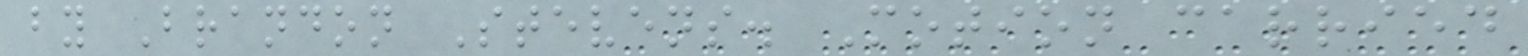by Brandon Stevens. Motion carried
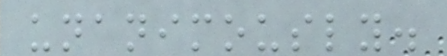unanimously.
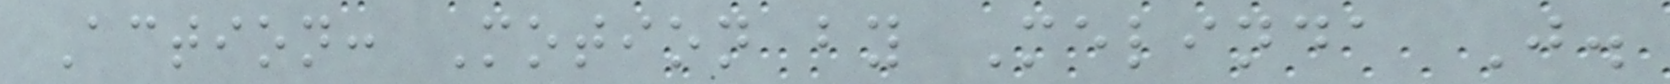Action: Motion by Melinda J.
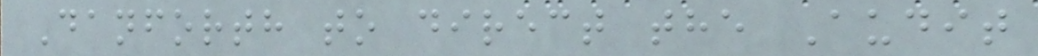Danforth to direct the Audit
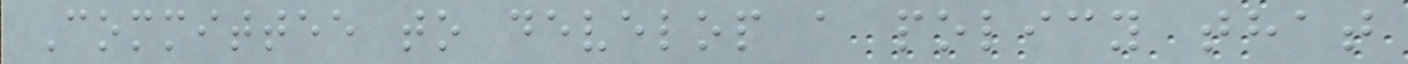Committee to develop a policy that
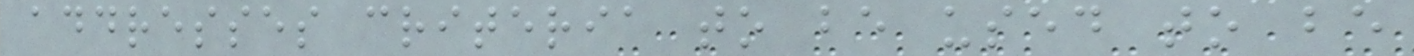addresses criteria to be used to be
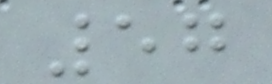57
